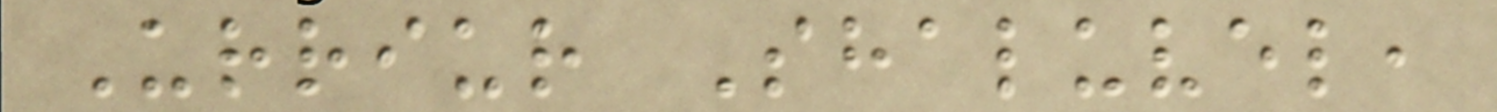Urriur Shaluvel,
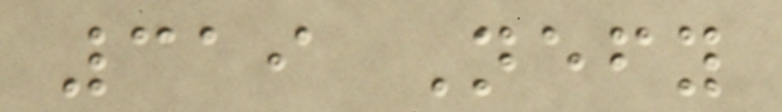319 Nefy
